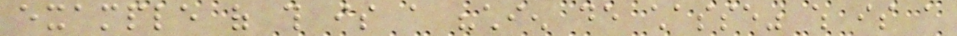example of this is a "chien de chasse" which is a
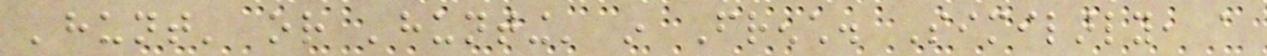'hunt' or 'hunting' in French. Similarly, a
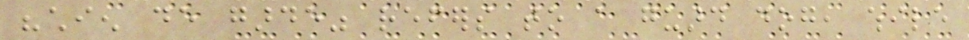"chien de garde" refers to a guard dog, while
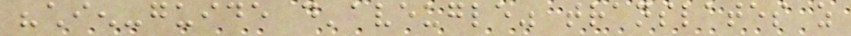"chien-guide d'aveugle" translates as
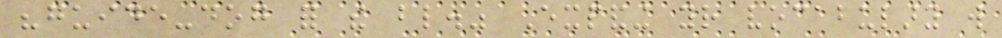"guide-dog for the blind." Expanding your vocabulary will
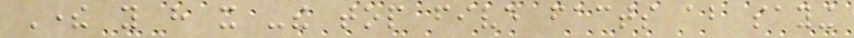There you have it -the top five facts about saying
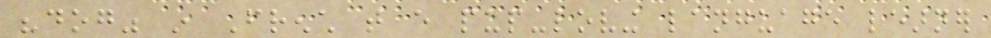"dog" in French that every pup-loving language learner
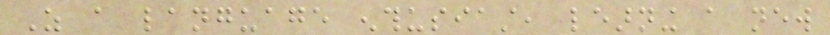As a language enthusiast, learning a new
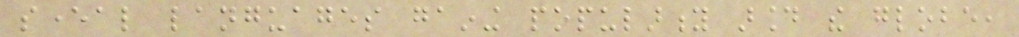several languages gaining popularity around the globe,
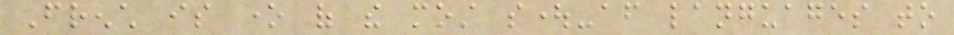French is one of the most sought-after languages to
